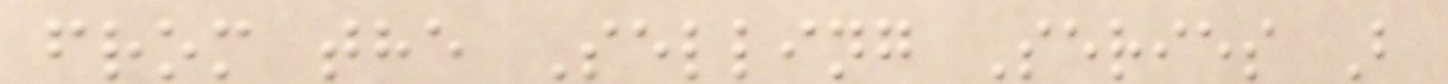from the Selling Series B
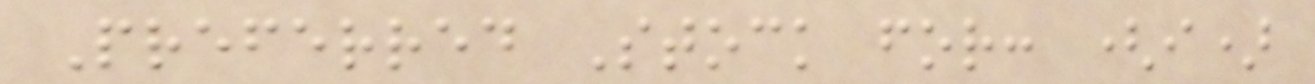Preferred Stock for: (i)
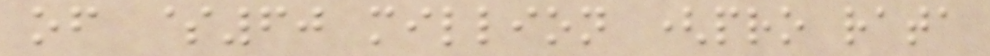of $60 million (pro rata
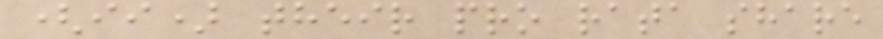(ii) their pro rata share
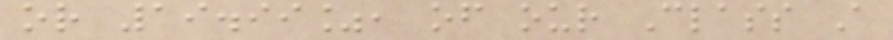or 19.99%, of our Class A
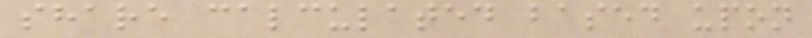share calculated based upon
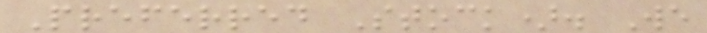Preferred Stock). We
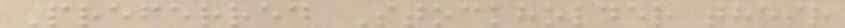Preferred Stockholder their
